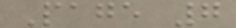Page 7
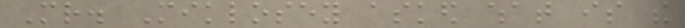Mr. Miklosey asked what is the
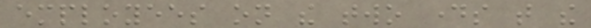employees on the two days that the
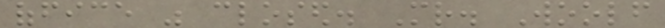office was closed. Mr. Woolf
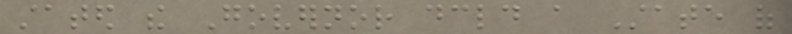stated the Governor declared a State of
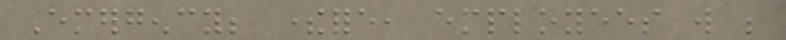Emergency; therefore, employees will be
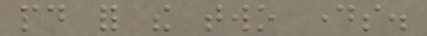paid for the two days.
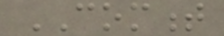COMMENT
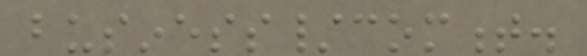business/comment.
